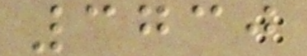3730
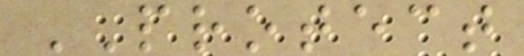PROTECT
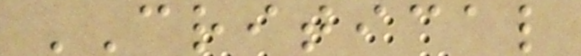CRITICAL
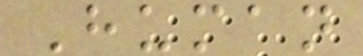Human
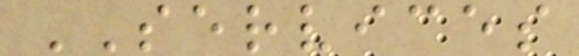SERVICES
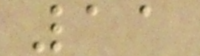11
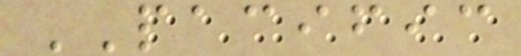PACIFIC
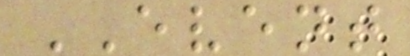EVENT
